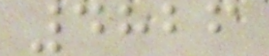4826
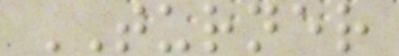TURNER
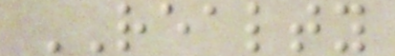REALTY
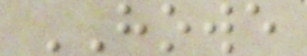HOWE
